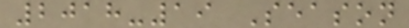2018-19 Season
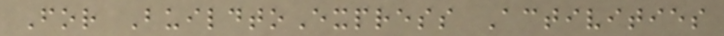For BuildtoExpress Activities
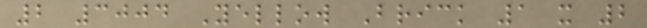2 3004 Yellow Brick 1 x 2
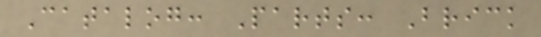Catalog: Parts: Brick
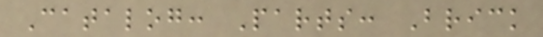Catalog: Parts: Brick
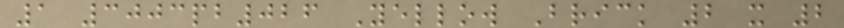1 3003pb026 Yellow Brick 2 x 2
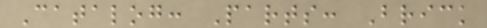Catalog: Parts: Brick
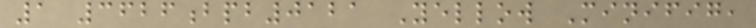1 3626bpb0121 Yellow Minifig,
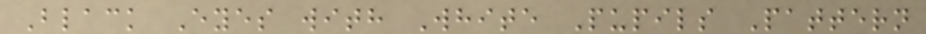Black Eyes with White Pupils Pattern
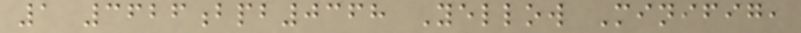1 3626bpb0368 Yellow Minifig,
